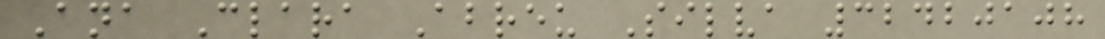Ana Clara Abreu Silva 32420108
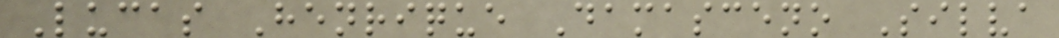Lucas Henrique Damasceno Silva
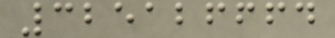325126664
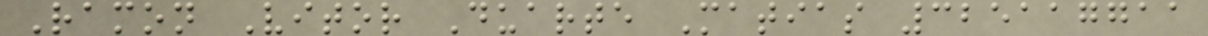Ramon Vitor Duarte Matias 325117711
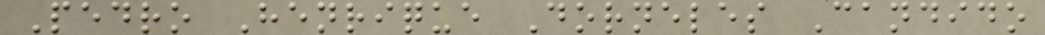Pedro Henrique Dorneles Candido
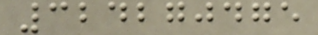324270475
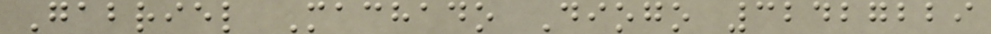Gabriel Machado Diogo 32427229
